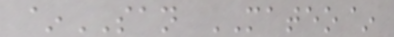~SAN MATEO~
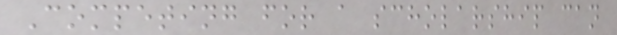Competing for a scholarship can
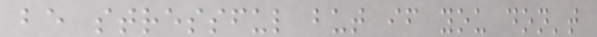be stressful but if you don't
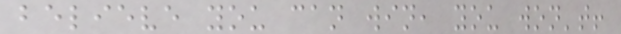believe you can win, you won't!
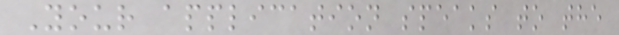Your application speaks to the
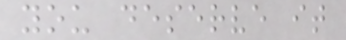you deserve it
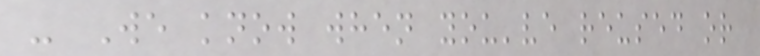- We know when you've reused or
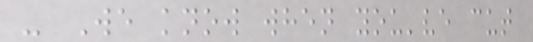- We know when you've cut
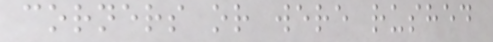corners or were rushed
